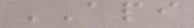API
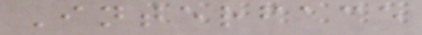Interface
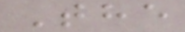The
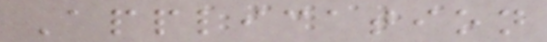Application
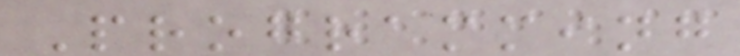Programming
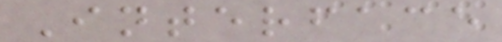Interface
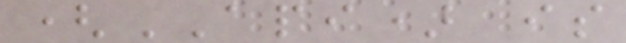(API) is
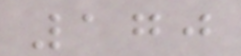170
